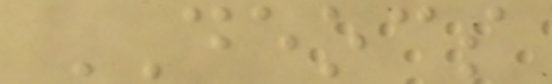DEOCS
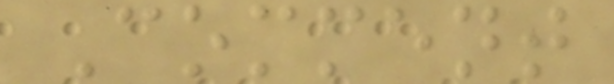Comment
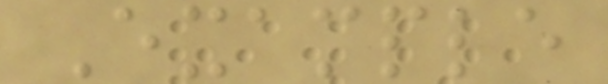Example
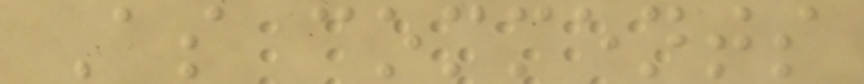As comments
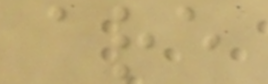are
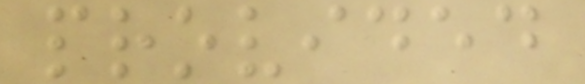provided
